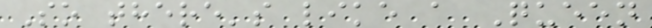So there's like a Queen
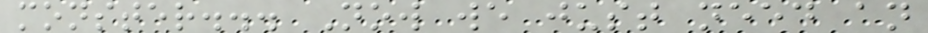monster... Now we just need an
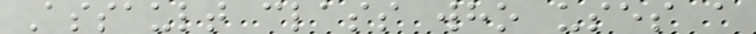Assault class who uses a
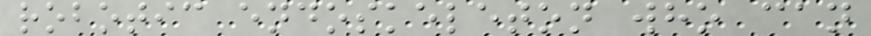robotic endoskeleton who can
